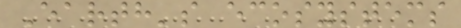Earth's ecosystems
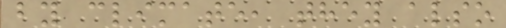by climate, they also
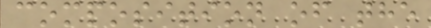composition of the
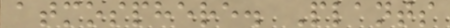atmosphere. Plants
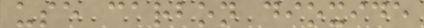use carbon dioxide
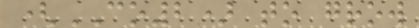(CO2) to grow
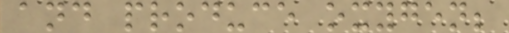and produce oxygen;
